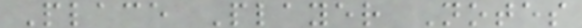Place Player Notes
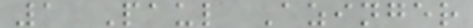1 Paul Azinger
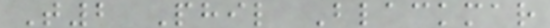T2 Phil Blackmar
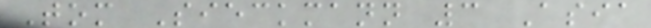Tom Sieckmann 3 Asia
